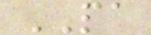PA
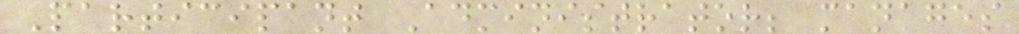Participant Administrator; manages
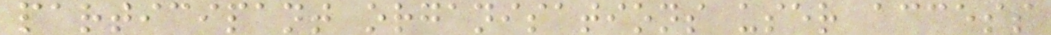participant organisations user access
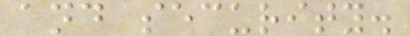and security.
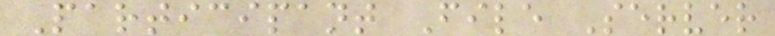Participant File Server
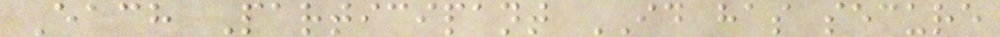Each Participant ID has secure
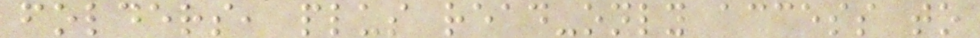folders, plus read-only access to
